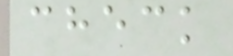check
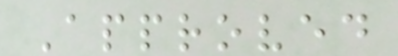Approved
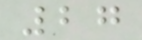27
